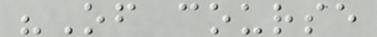"Of course
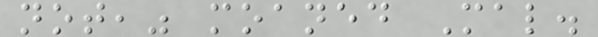not," moaned Mal.
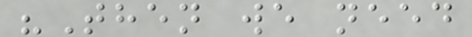"Then we need
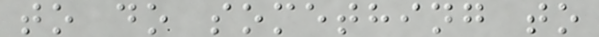to do something to
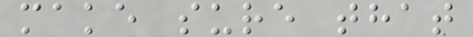make sure that
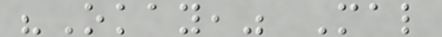"Okay," Mal
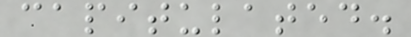capitulated.
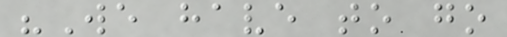"We have to go
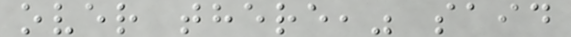over there," said
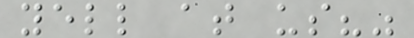yell at us?"
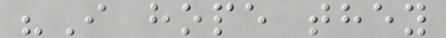"I hope they
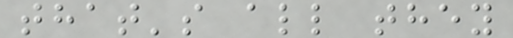that's all they
